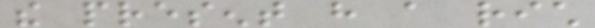the present have a rich
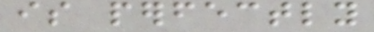is perfectly
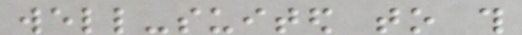well-suited to this
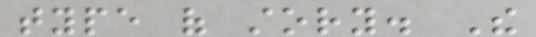type of story. The
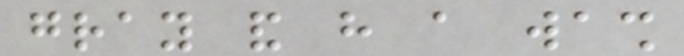gray and have a wash
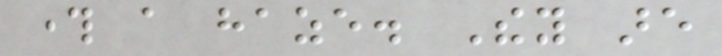through a haze. They are
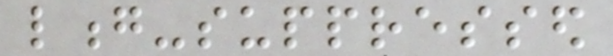long-suppressed
